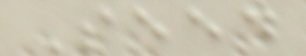Seed
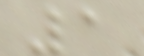1
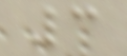3
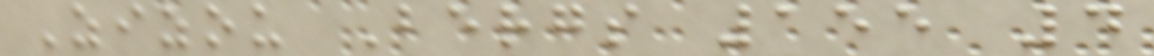Zizou Bergs 155 4
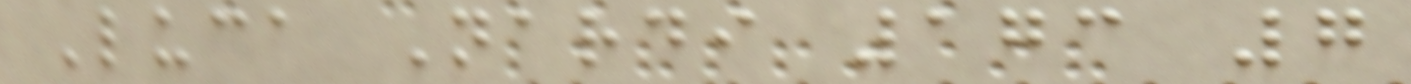Luca Nardi 173 7
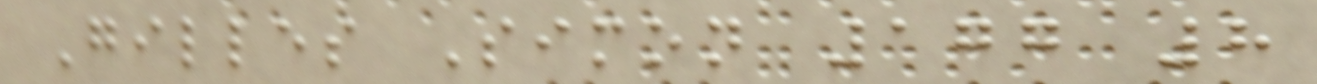Gilles Simon 177 8
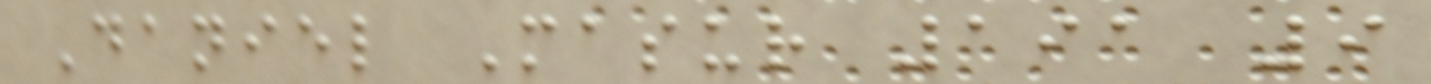Daniel Masur 191 9
